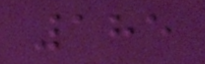185
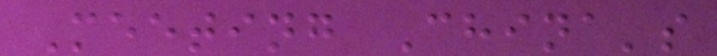Meeting China's
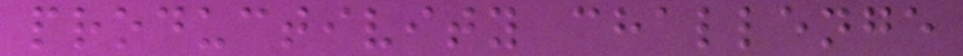productivity challenge
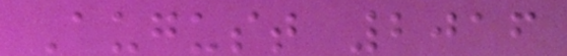August 2016
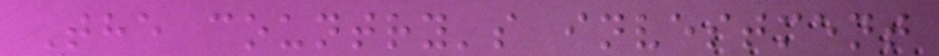The country's investment
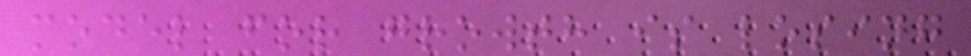model for growth is losing
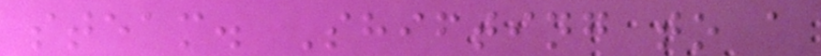steam. Shifting to a
